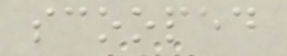scooped
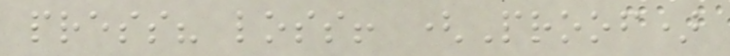press? loss! (Proof)
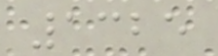1325
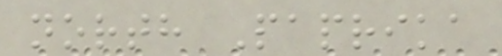north Paprika
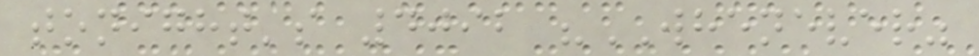tonight's 4092 "WHENEVER"
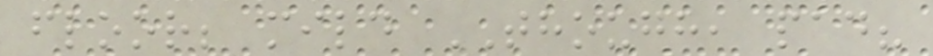floor; mild THOUGH, pad?
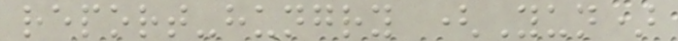report-hungry (Yun)
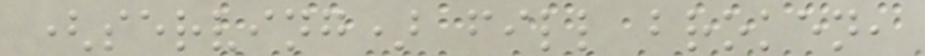(serving) fill broken,
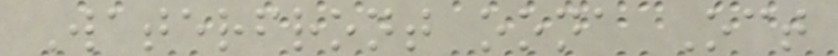Waterfront oona Oct
